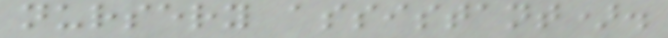nursery assistant).
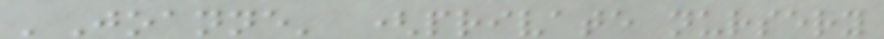'Joanne' (private nursery
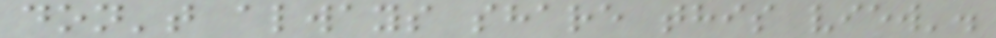don't always share this view'.
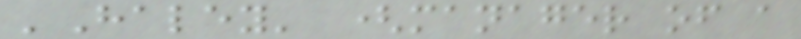'Haley' (manager of a
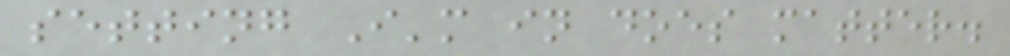setting I'm in does matter.
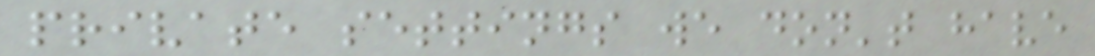private settings we don't have
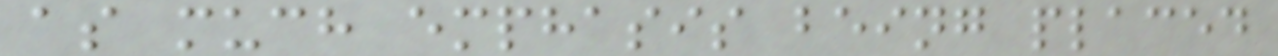as much emphasis being placed
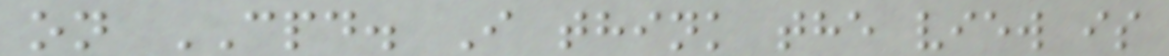on CPD. I think the view is
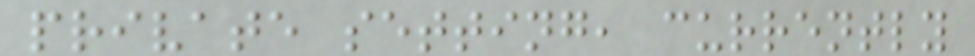private setting, currently
